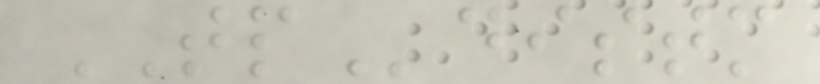TPdistm
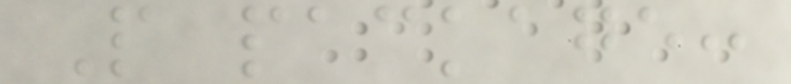P package:
